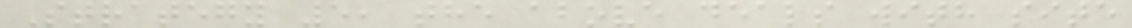Strategy 5, the above deals with site
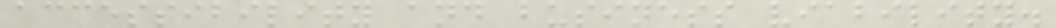accessibility and business viability.
